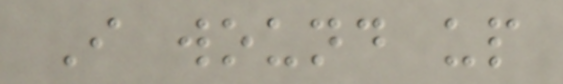I wound up
